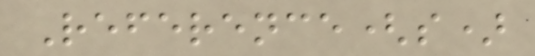Reference(s)
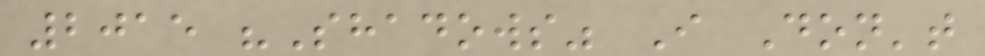2015 "Shadows" I Don't
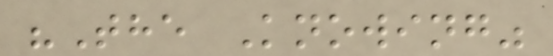"The Knowing"
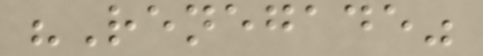"Renegade"
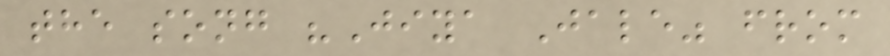the song "Jiya Jale" from
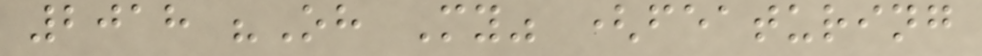2018 "Oh My" (featuring
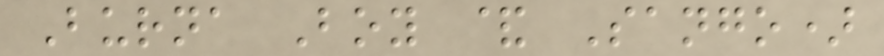Burna Boy & Sango)
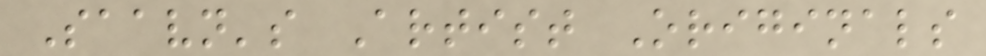Saavn's Artist Originals
